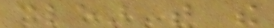clear that the
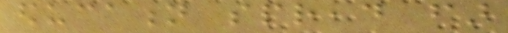education spread far
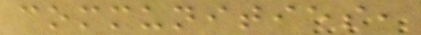communities,
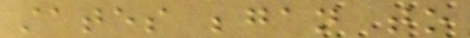states began to
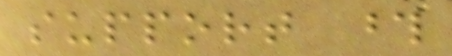support those
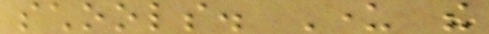schools. Under the
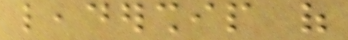leadership of
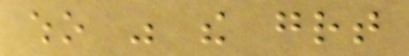who was the great
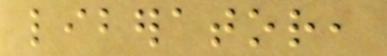liberator,
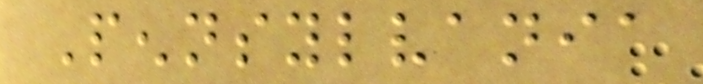Pennsylvania
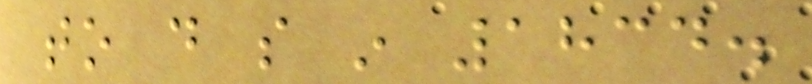to do so in 1834.
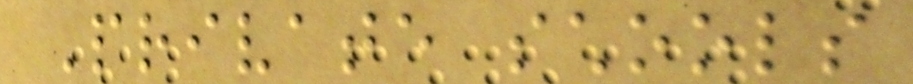Private schools
